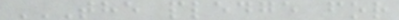THE PLEDGE FOR
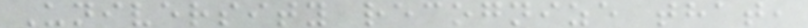University recognize that,
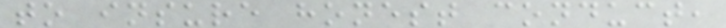to insure honest conduct,
